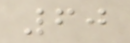60
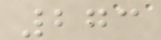273
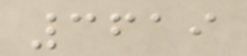3619
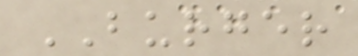BURGER
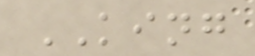KING
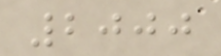2000
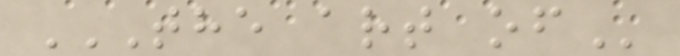THE ART OF
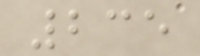235
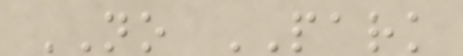NO PARK
